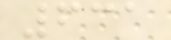631
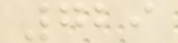729
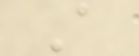A
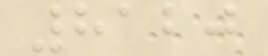8120
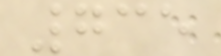735
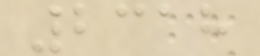2318
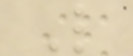L
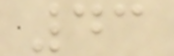43
